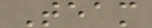Team
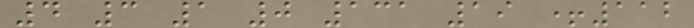4 3 1 0 131 19 +112
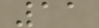11
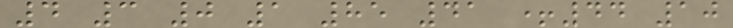4 3 0 1 85 41 +44 10
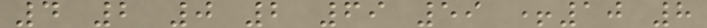4 2 0 2 69 59 +10 8
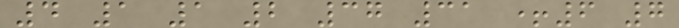4 1 1 2 37 31 +6 7
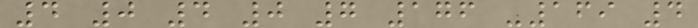4 0 4 0 7 176 -169 4
